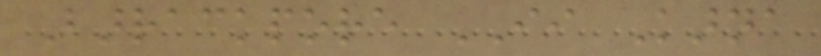Barrackpore II Karna
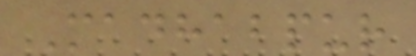Madhabpur
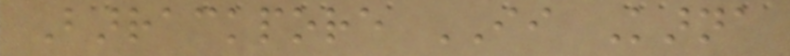Barrackpore II Karna
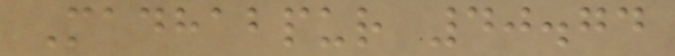Madhabpur 40.74
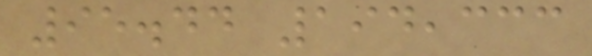95.44 194,333
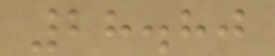28.80
